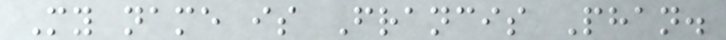My name is Francis Phan.
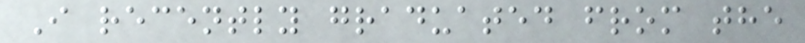I recently graduated from the
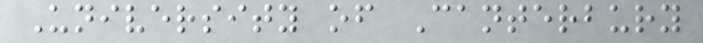University of Canterbury
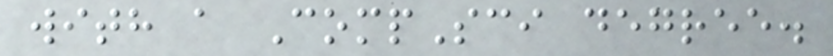with a CompSci degree.
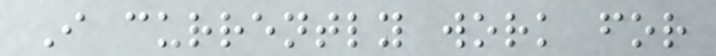I currently work for
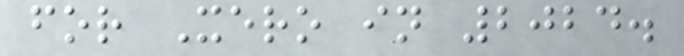for Xero in 2024.
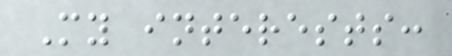My interests:
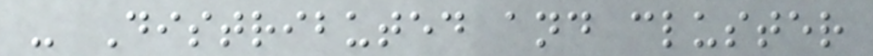- Distributed and cluster
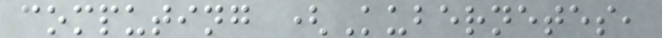computing (Kubernetes,
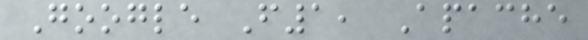Google F1, Apache
